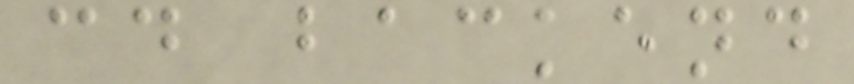cd backend
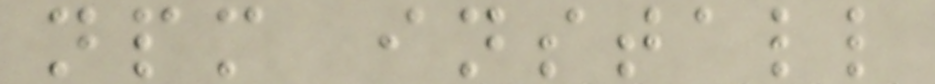npm install
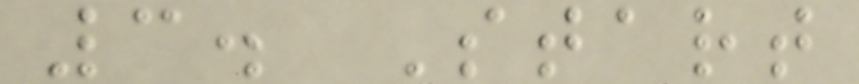3. Start
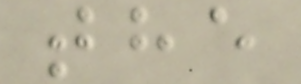the
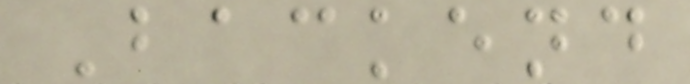Backend
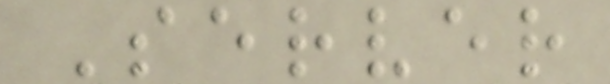Server
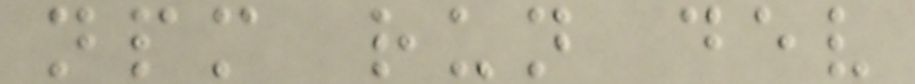npm run dev
